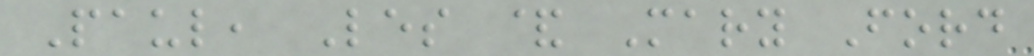Paul, Les & Mary Ford
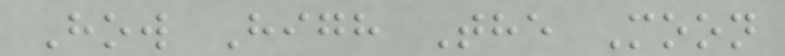How High The Moon
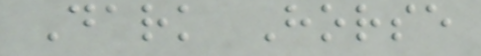Dark Horse
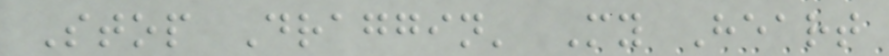Stop Draggin' My Heart
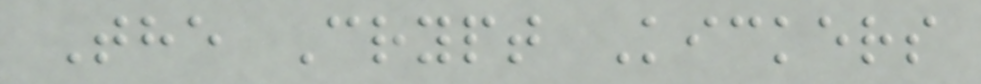The Crypt Kickers
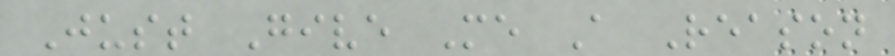Just Give Me A Reason
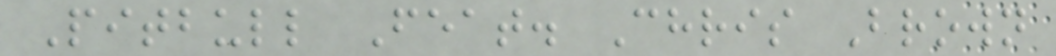Pitbull Feat. Chris Brown
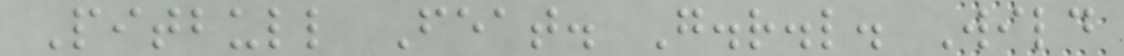Pitbull Feat. G.r.l. Wild
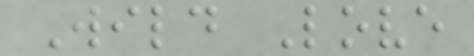Wild Love
